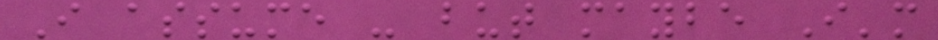I assume - but maybe I'm
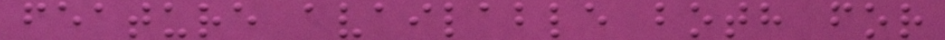feature available both for
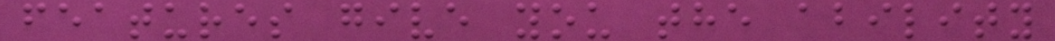features give you the ability
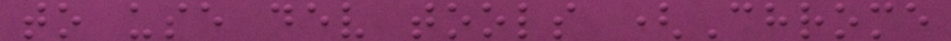to use dev tools (Chrome
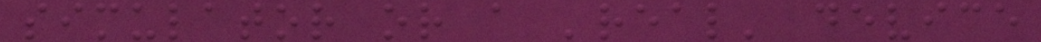simulator or a 'real' device
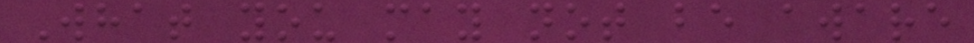What you may not be aware
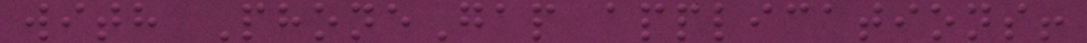with PhoneGap applications!
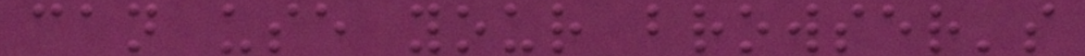can use your browser's
